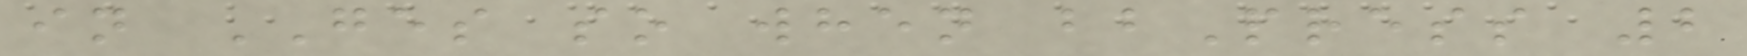in GES so when bbPress 2
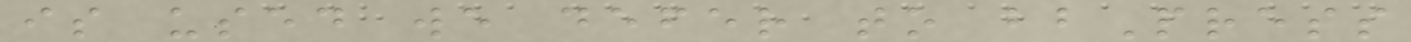is used we defer to bbPress
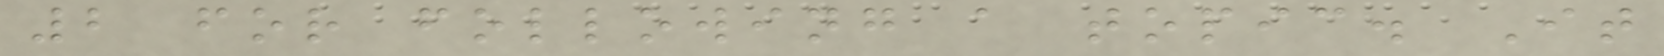2 for following a topic. It
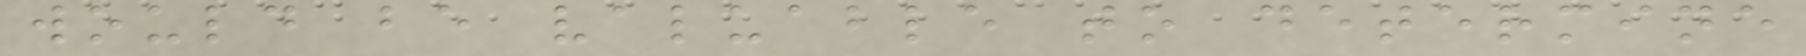would be valuable to determine
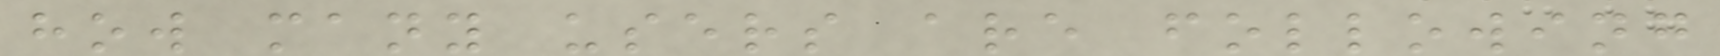how many users are following
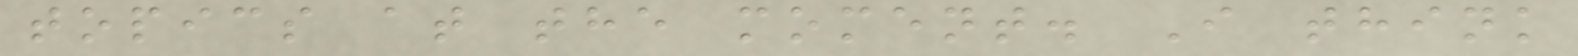topics at the moment. I think
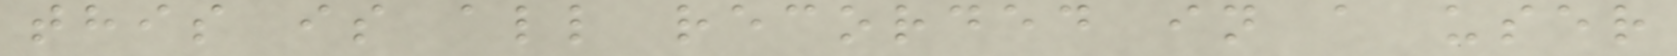this is all recorded in a user
